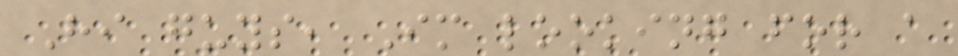Hi guys, Im looking for a
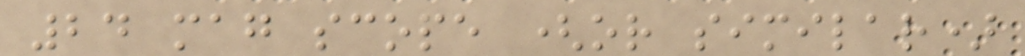24 mag scope (or similar)
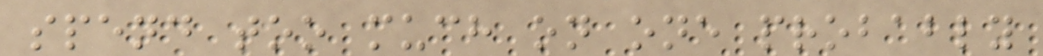spend too much on one probably
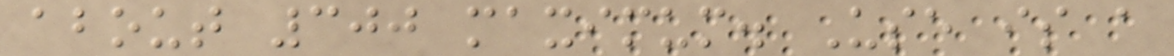about 300 maximum. Use is a
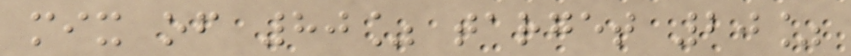mix of 80% target 20%
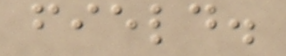field.
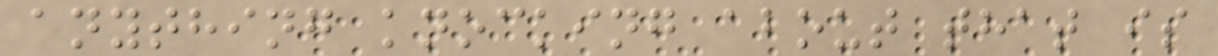anything knocking about that is
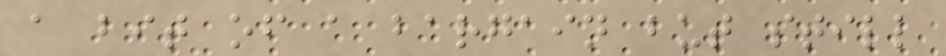a bit of a bargain but still
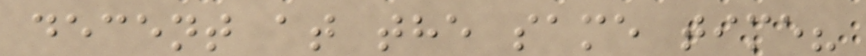decent at the same time?
